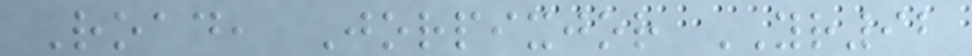Road, Jorpixjor YR92
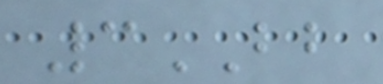3BB
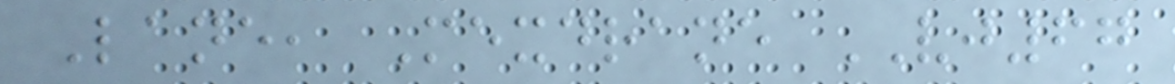Lane, Mexdrane VJ67
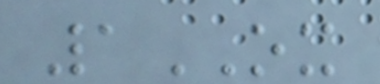1OX
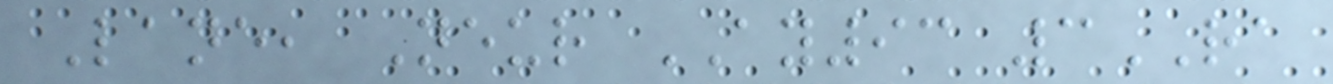Lane, Neur AY93 3RA
